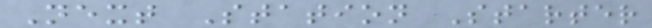Next Station Starter
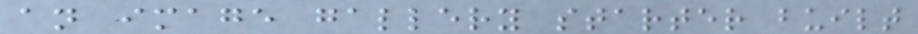an image gallery starter built
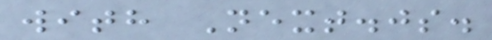with Next.js.
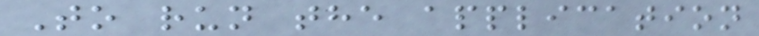To run the application
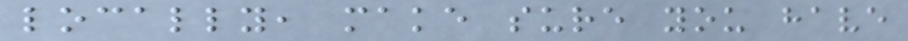locally, make sure you have
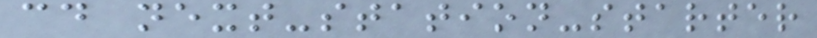cd next-station-starter
